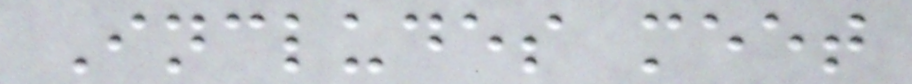Includes meet
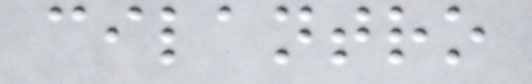cilantro
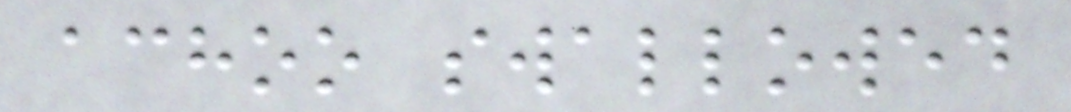achoo swallowed
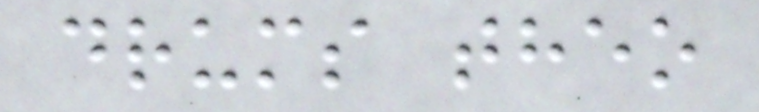drums theo
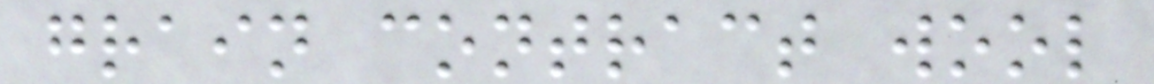grain contract wool
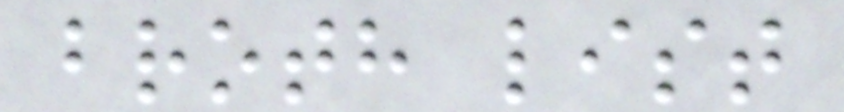broth list
